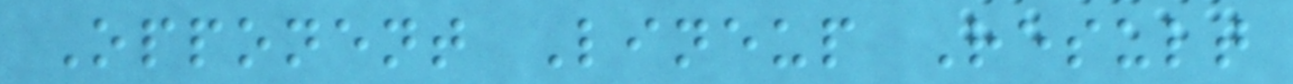Opponent Lineup Result
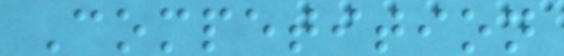Competition
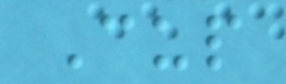Cup
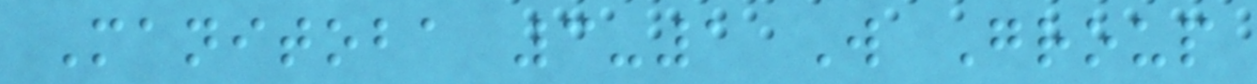Manitoba 3-1 W Group
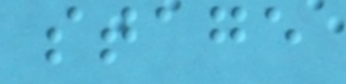stage
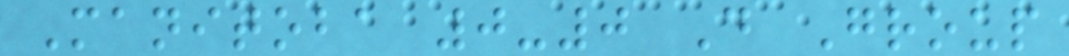Manitoba 0-0 D Group
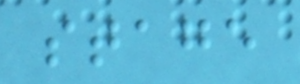stage
